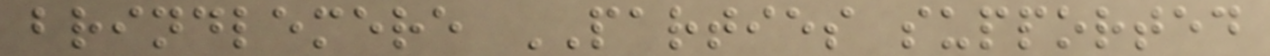brindlemere PARTIES supported
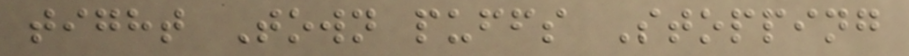tight Town puffs Stopping
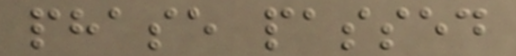phase passed
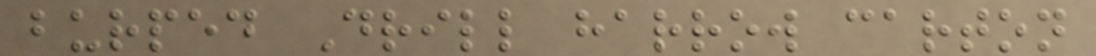burped Drill harrow carton
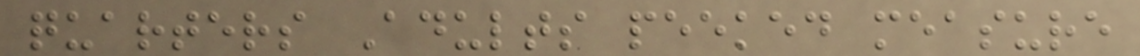quarters Adults peeked measure
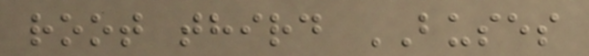root third BUSES
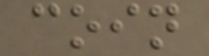coin
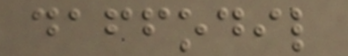daffodil
